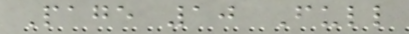Page 10 Full
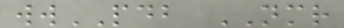wwPDB NMR
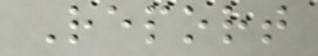Report
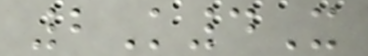2K4X
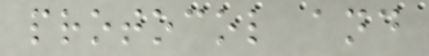protocol and
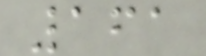161
